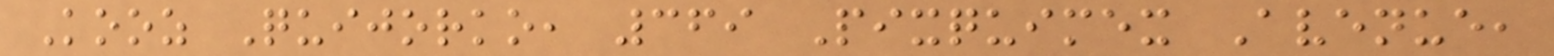Kooz Quijorko, 369 Pixquimex Avenue,
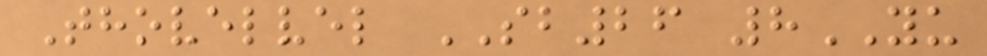Thovelvel SB26 8YU
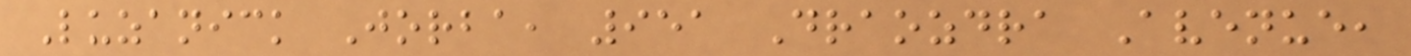Luzanick Jorba, 951 Draozdra Avenue,
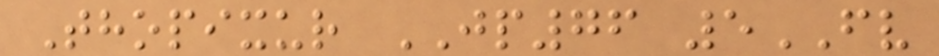Thopixur JP76 5FV
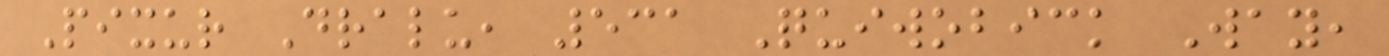Pixur Dralu, 531 Quiwobick Way,
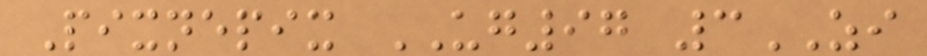Pixnepix UG97 3ZI
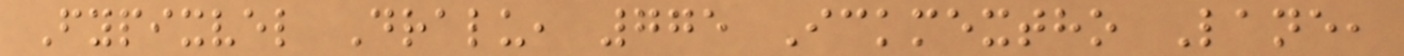Fypixvel Dralu, 775 Ickmextho Lane,
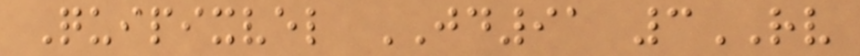Quipixvel JD91 3RV
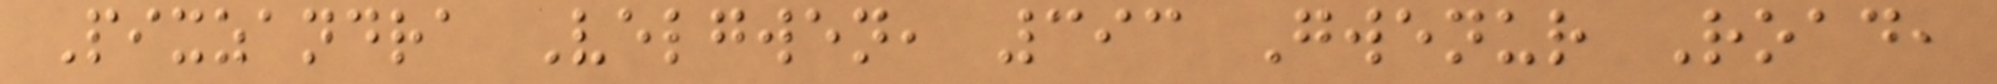Pixzandra Velgwen, 393 Gwenur Road,
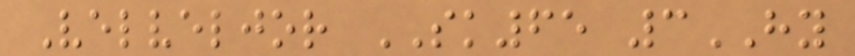Velveljor SK65 3HY
